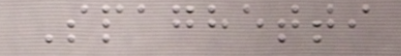Spaghetti
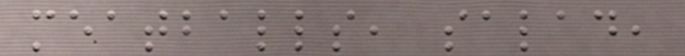meatballs, salad,
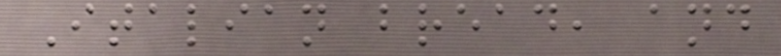Italian bread, and
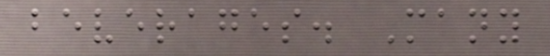beverages. Many
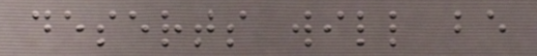deserts will be
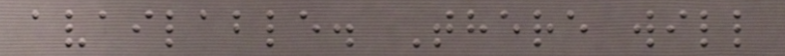available. There will
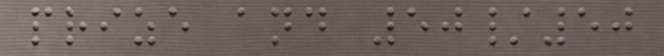prize and 50/50
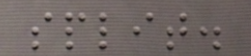split.
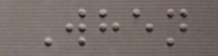When
